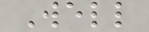Well
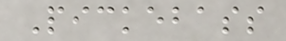Pickebass
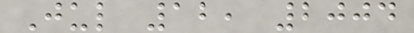Jul 12, 2004
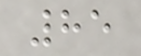85
